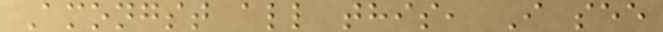Amongst all this, I see
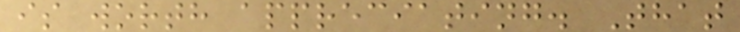is worth appreciating. That
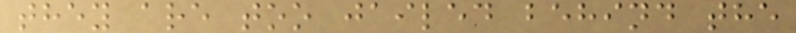they are too jailed behind the
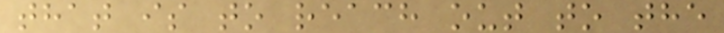that is to reach out to the
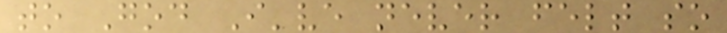to God I've never felt so
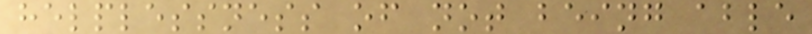helplessness of not being able
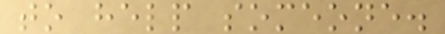to help someone.
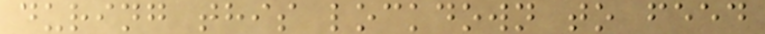during this lockdown to feed
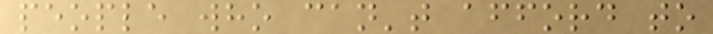people who can't afford to
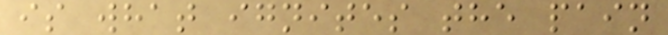is what ignites the pain
